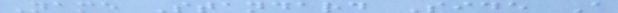Name Standard Side A
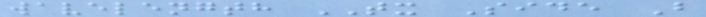wavelength TX Side B
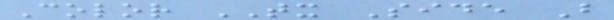Color TX Side B
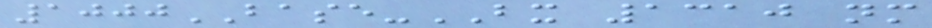1000BASE-BX 1310 nm
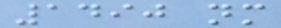1490 nm
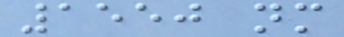1550 nm
